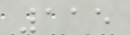115
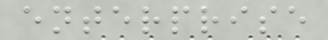enterprise
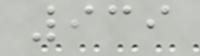939
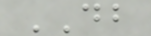DB
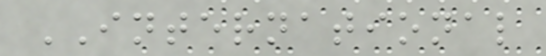INTERNATIONAL
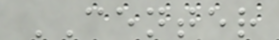CENTER
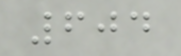604
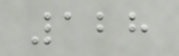128
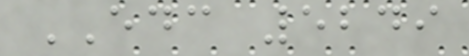EDC 5249
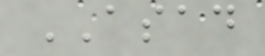ASAD
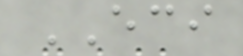ECI
